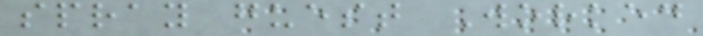spray guest Worked
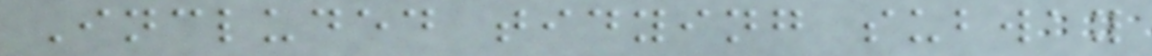Included tidying subway
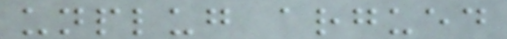unplug argued
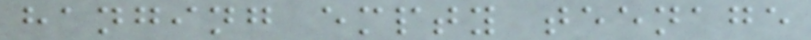hanging empty teenage
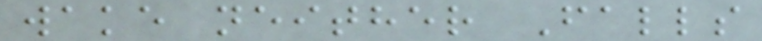wake neither Falls
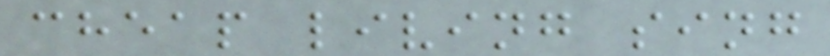cheap living sing
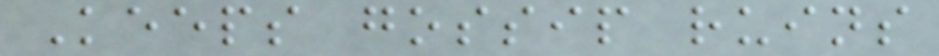Keeps gossip ruins
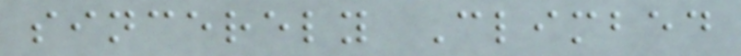sincerely Climbed
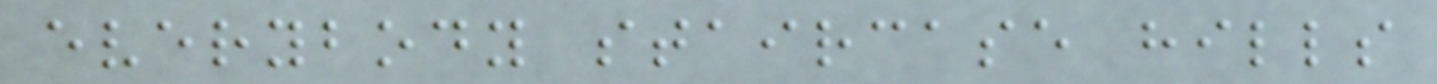everybody staircase hills
